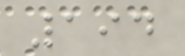194
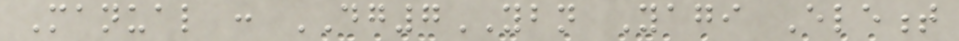Manual : DG7YBN Yagi Element
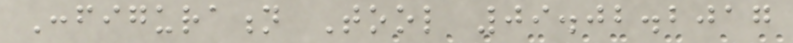Configuration Tool 09.02.2017
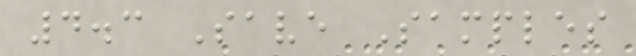4.3 Save Samples
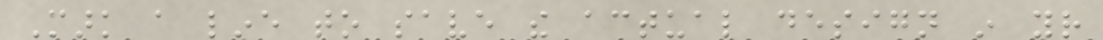Mark a line to save the actual design in your
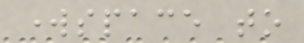workspace to
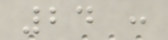24 :
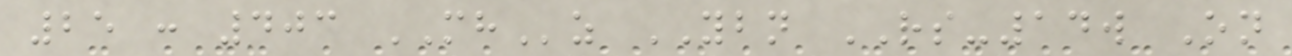25 : 403 MHz YBN RS-14w On
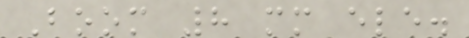Boom 8 mm ele.
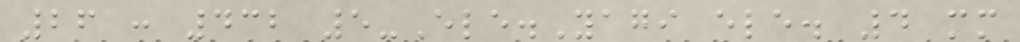26 : 432 5-Ele.Yagi ele. 4 mm
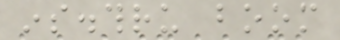ins.thru boom
